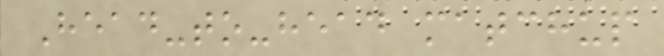Head-to-head matchup
